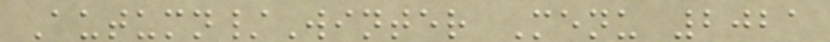Autumn/Winter Menu 2021
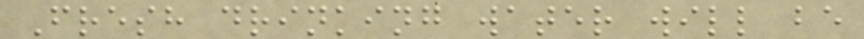Fresh drinking water will be
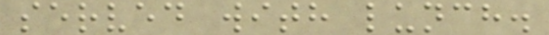served with lunch.
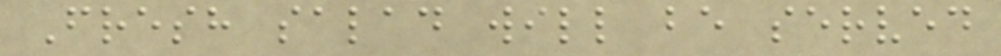Fresh salad will be served
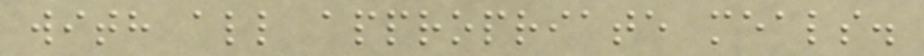with all appropriate meals.
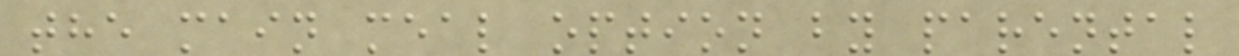the main meal option by parental
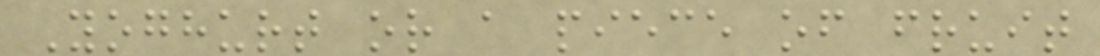Yoghurt or a piece of fruit
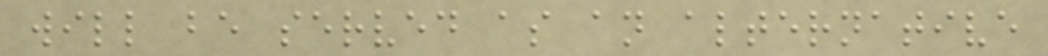will be served as an alternative
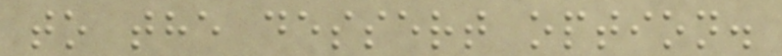to the dessert option.
